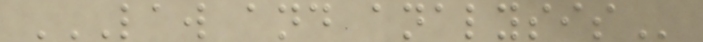LAW AND ANALYSIS
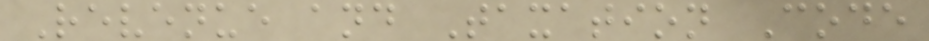Revenue and Taxation Code
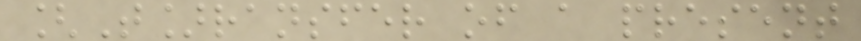[T]ransfer of a present
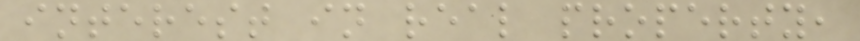interest in real property,
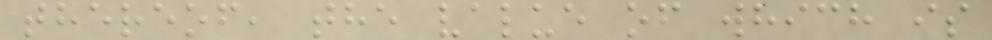thereof, the value of which is
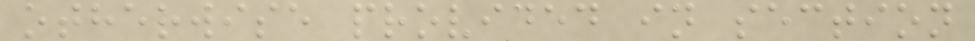otherwise provided in section
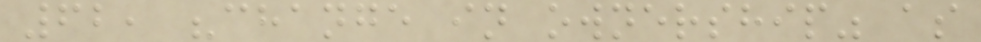62, "change in ownership" as
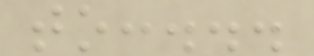to:...
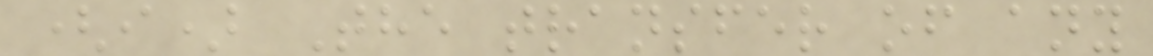(i) The transfer of any
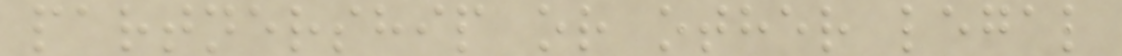partnership or other legal
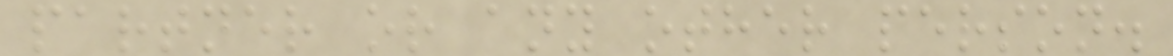partner or any other person.
